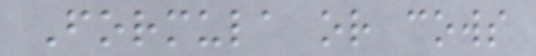Formula or cows
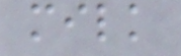milk
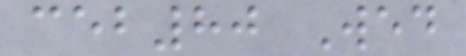ceb80 Wed
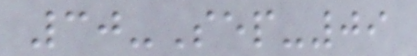30-Sep-09
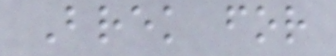Brek for
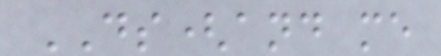DS(and me
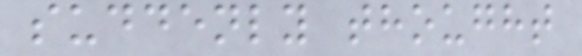suddenly thought
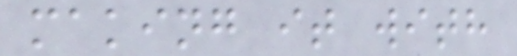making it with
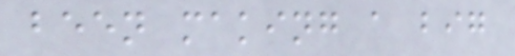been making a big
